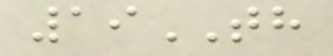19TH
